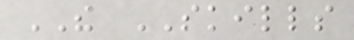THE SKILLS
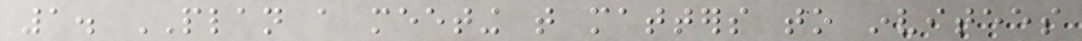1. PLAN a meeting that matters to invitees
